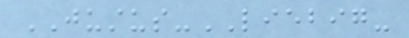JUSTUS-LIEBIG-
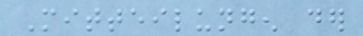Mitteilungen der
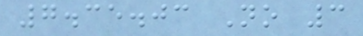7.35.03 No 3
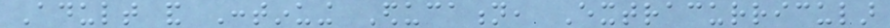Adult and Continuing Education, Extracurricular
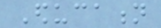Education
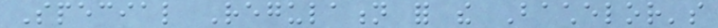Special Regulation for the Bachelor's
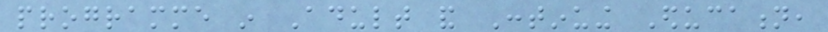programme in Adult and Continuing Education,
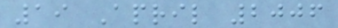19 April 2006
